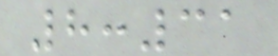8:31
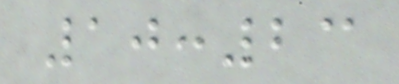10:23
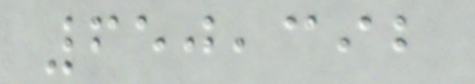650,392
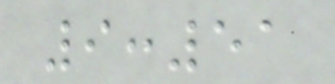9:51
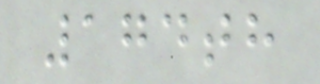174th
